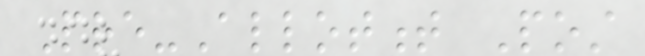Pre-Allotment Post
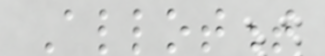Allotment
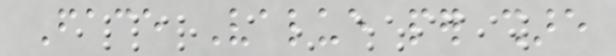Face Value per share
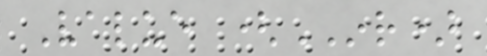Value (INR)
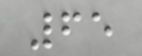65
